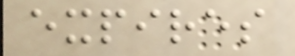expires
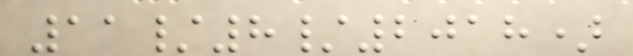11/8/2018)
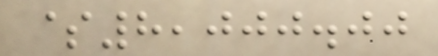$8,000.00
